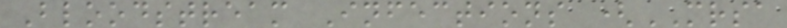Bloodstream Infections (MRSA
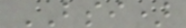BSI)
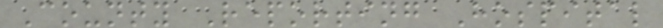County Reporting Hospital
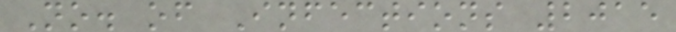No. of Infections 2015
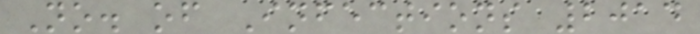No. of Infections 2014
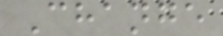Change
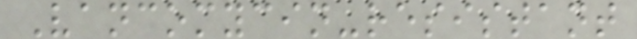Vancomycin-resistant
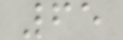65
